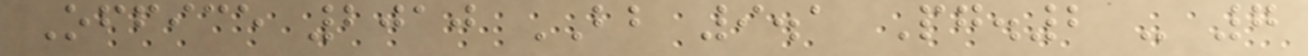Office 2010 BB 9.1 Pg.2 - 7
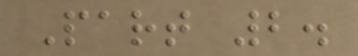Part 2.
